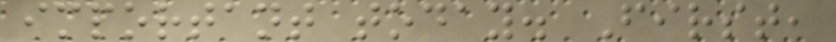important today. First,
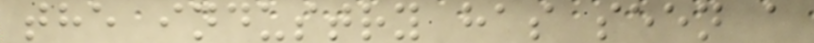the industry has seen a
